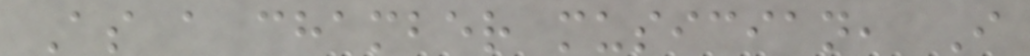As a chamber musician, I
